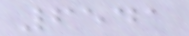6541
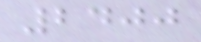2400
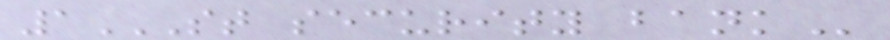1ST SECURITY BANK
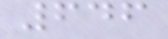646
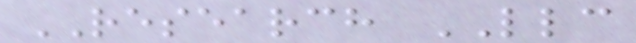RESEARCH LLC
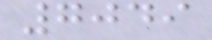7049
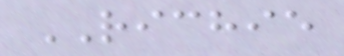RICHIE
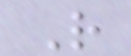R
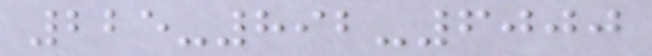225-892-6000
